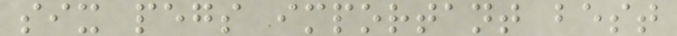six pegs important best
